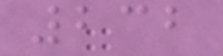232
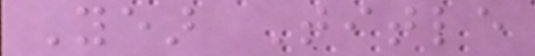Year Title
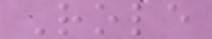Role
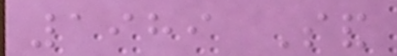1989 Sand
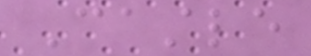Castle
